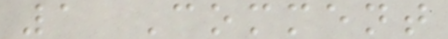1 Comment
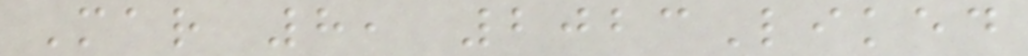Mar 8, 2023Liked
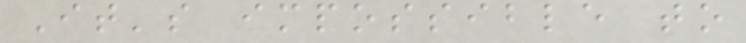It's impossible to
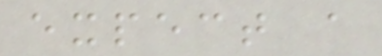expect a
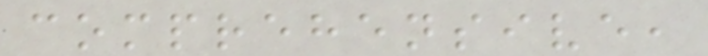comprehensive,
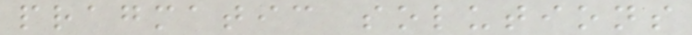pragmatic solutions
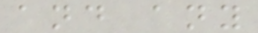and any
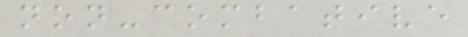non-combative
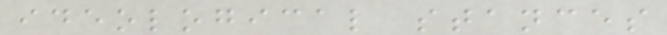ideological stances
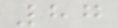87
